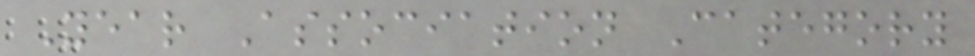Year Association Category
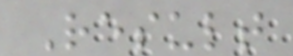Result
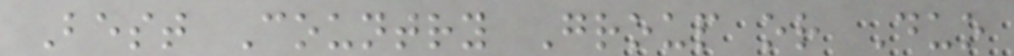Best Country Group or Duo
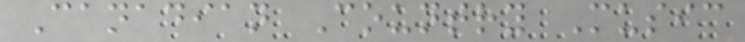Canadian Country Music
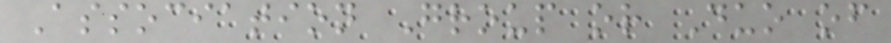Association Group or Duo of
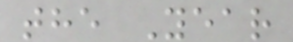the Year
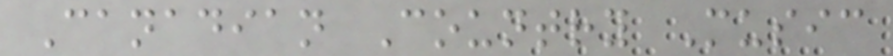Canadian Country Music
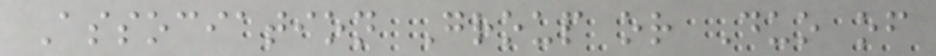Association Group or Duo of
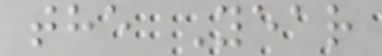the Year
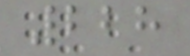228
